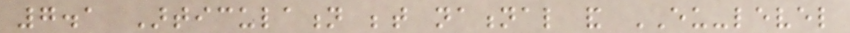7.1 Articulation between national and EU-level
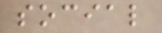social
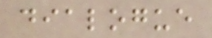dialogue
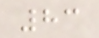83
